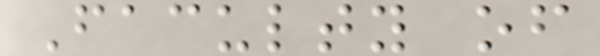Faculty of
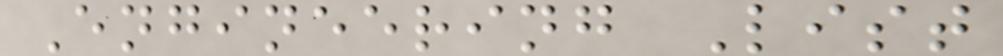Engineering List
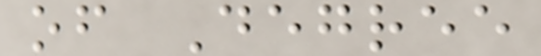of Degree
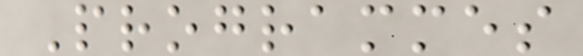Programmes
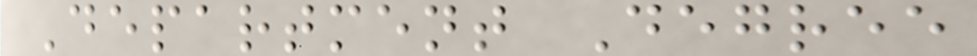Department Degree
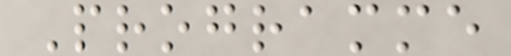Programme
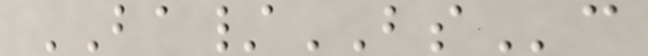BA/BSc
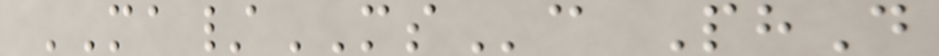MA/MSc PhD
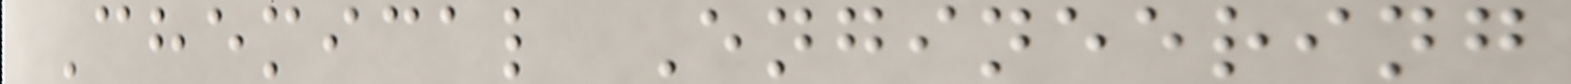Chemical Engineering
